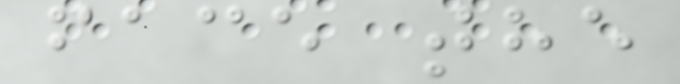face the
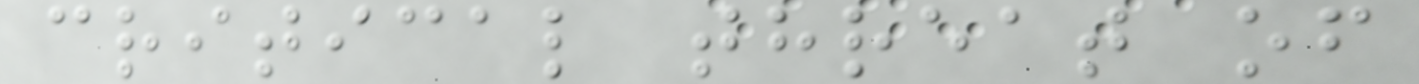critical threat of
